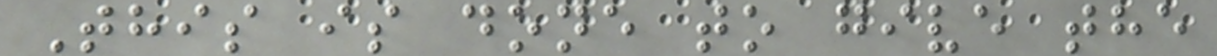This is done to give the
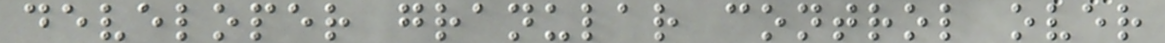developer granular control over
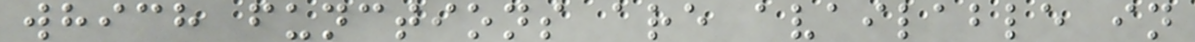which functions are available in
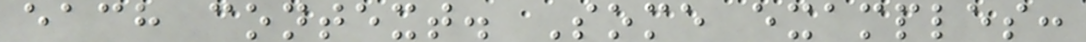each context. Some examples:
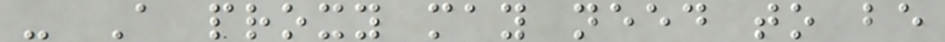- A proxy may need to be
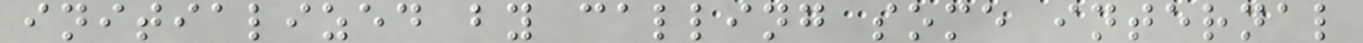initialized by calling some internal
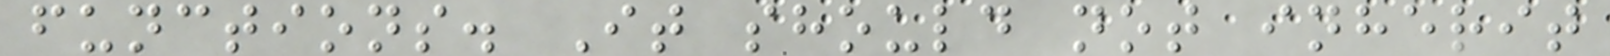functions. It should not inherit
